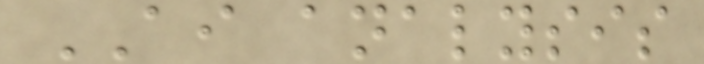AI analysis
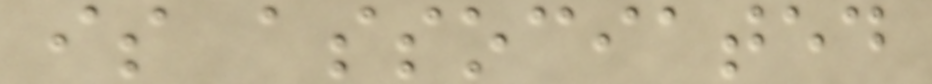is associated
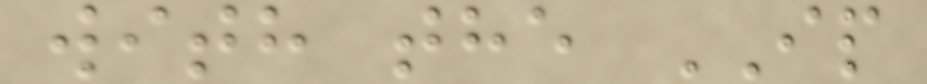with the IP
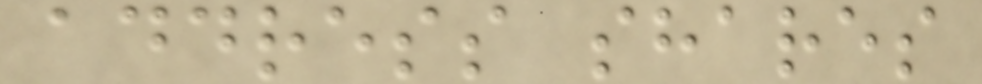address shares
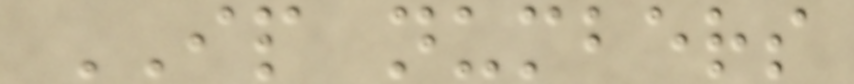IP numbers
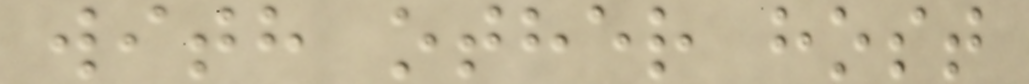with other host
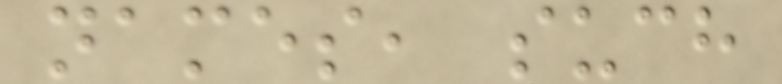names, such
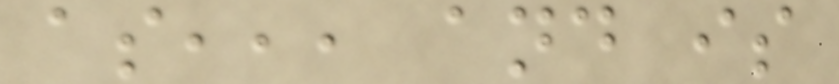as,,, and is
